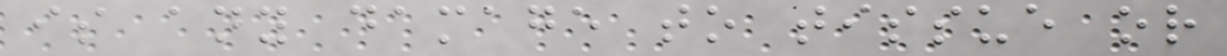is any damage to tissue or
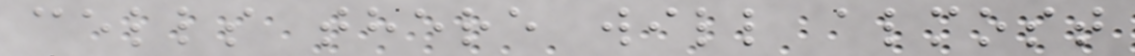cells there will almost
